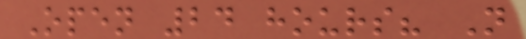Open 24 hours? N
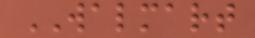WALMART
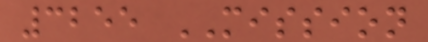3255 MISSION
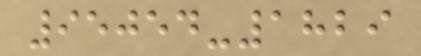95054-1829
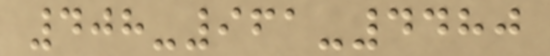408-961-4480
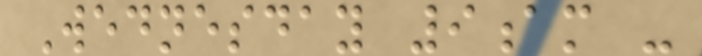Wednesday 9am -
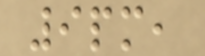9pm,
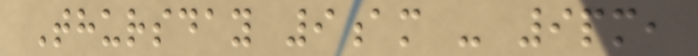Thursday 9am - 9pm,
